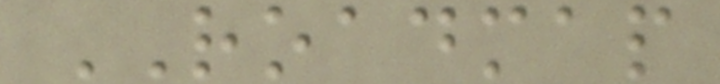ROADMAP
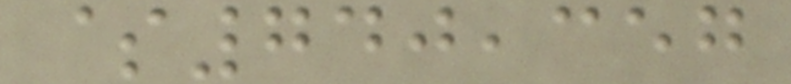$740,357
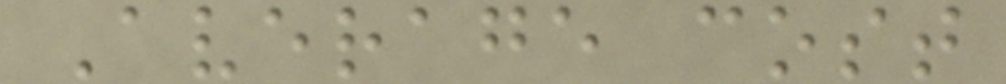Average cost
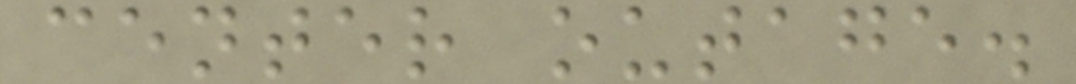center outage.
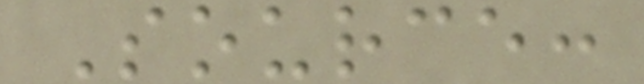Source:
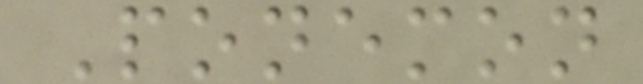Ponemon
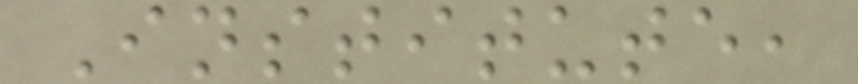Institute,
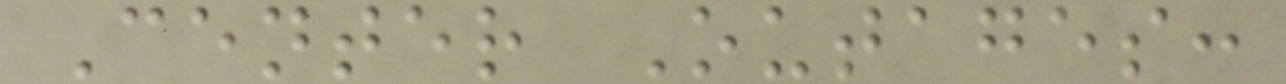Center Outages:
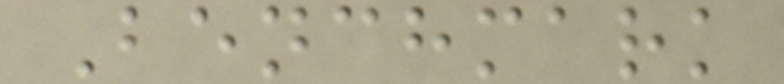Benchmark
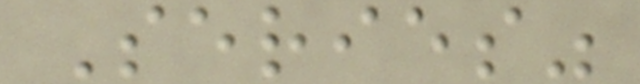Series"
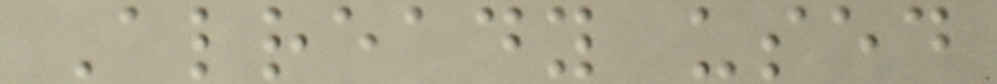Already used
